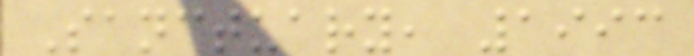Sanctuary, 1993
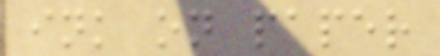ink on paper
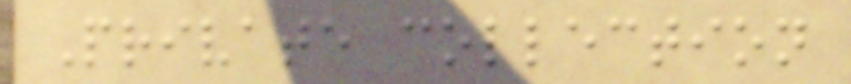Private collection
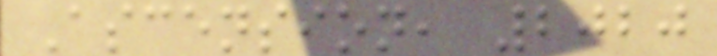Ascension, 2020
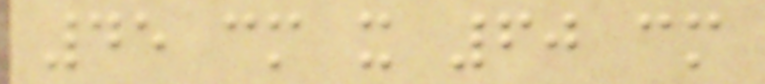45 cm x 60 cm
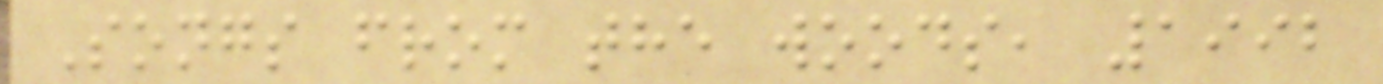Songs from the woods, 1992
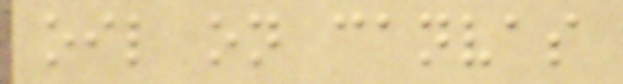oil on canvas
